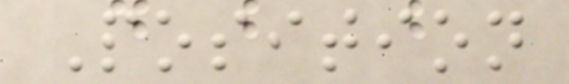Position
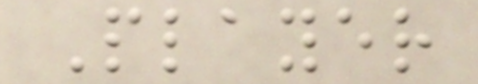Player
